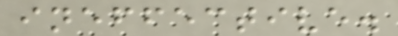ineffective.
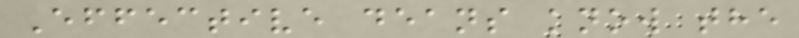Effective deans know the
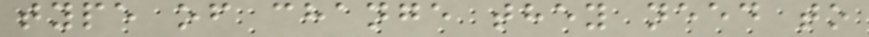type of change they need to
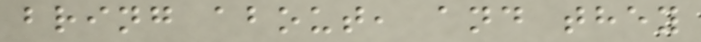bring about, and they
